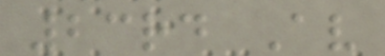23rd Av
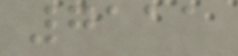7111
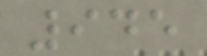945
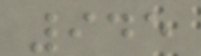945
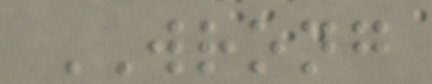WRONG
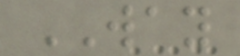WAY
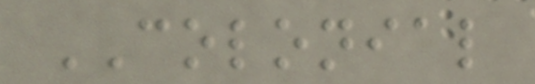COLONIAL
